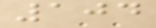104
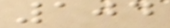104
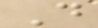D
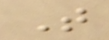T
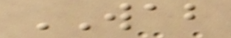WAB
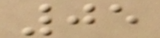05
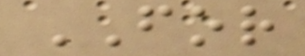FOR
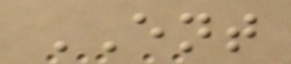ENT
